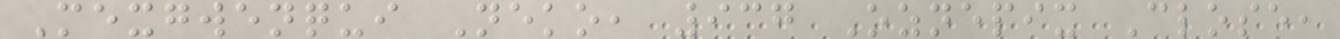Mexgwenqui Neko, 937 Oznepix Close,
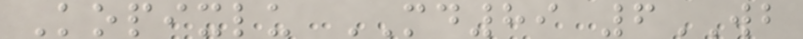Kopixlu MD89 6WB
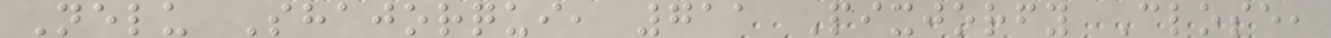Nelu Shajorqui, 711 Pixjorfy Close,
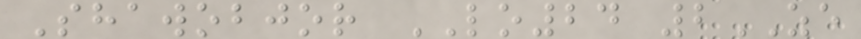Shawobjor LO24 2ZE
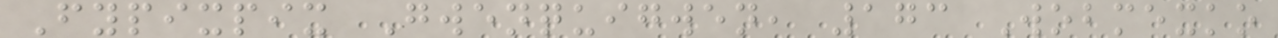Fypixpix Gwenquigwen, 173 Wobmexko
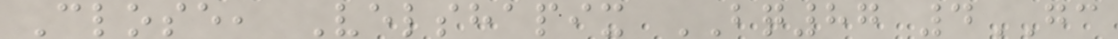Close, Velshapix BQ87 4GC
